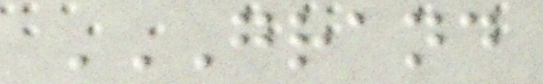GRAND
